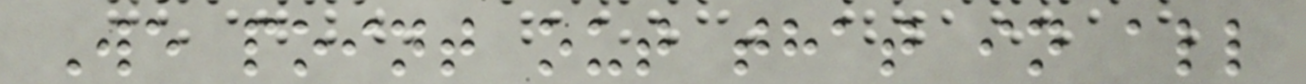We point out that in all
